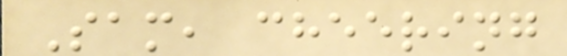Sam, cheering
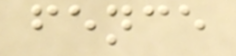fence
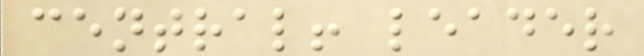central! leader
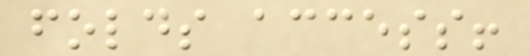folds access!
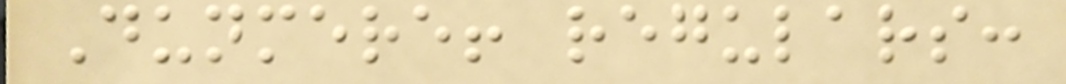Dunmere! regulars:
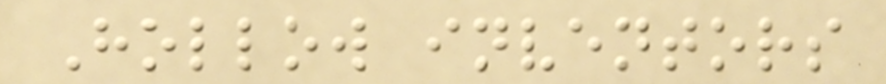Hollow inventors
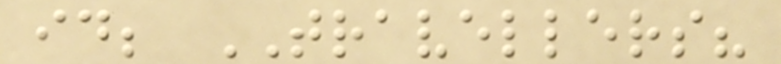id; TRAVELLERS?
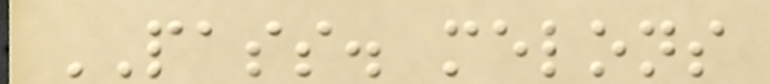PASS. melons
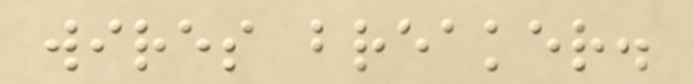wires breaker.
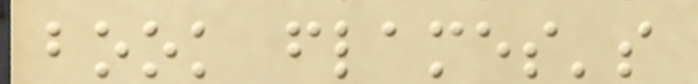book flames's
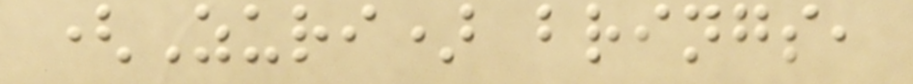(Zuri) brings,
